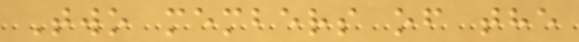Two members of the
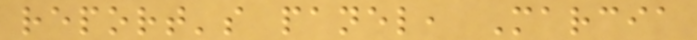report's panel, Marcia
